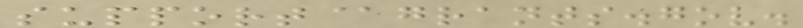support@grants.gov.
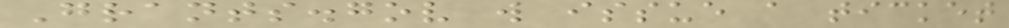Grants.gov will issue a ticket
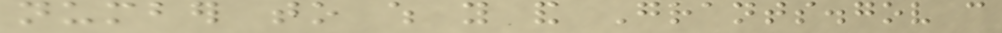number to which you and Grants.gov can
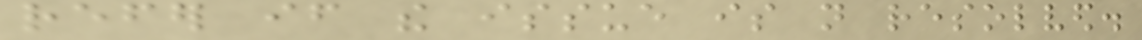refer if the issue is not resolved.
